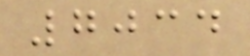7034
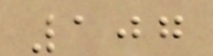107
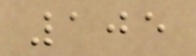105
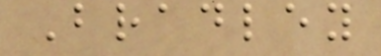Bradley
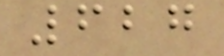627
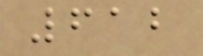612
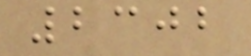2302
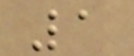1
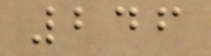246
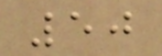50
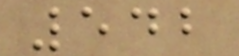542
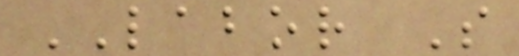LABOR S
